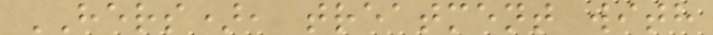HERS), treatment with
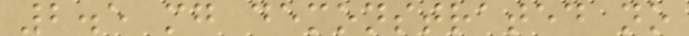2.5 mg demonstrated no
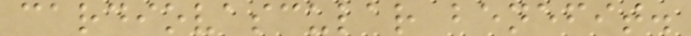cardiovascular benefit.
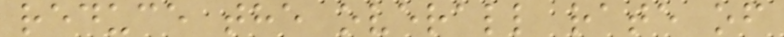reduce the overall rate of
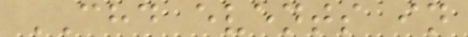CHD events in
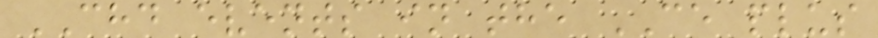CHD events in the CE plus
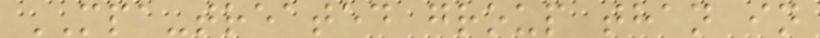MPA-treated group than in
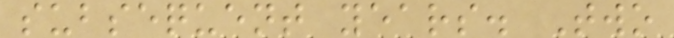subsequent years. Two
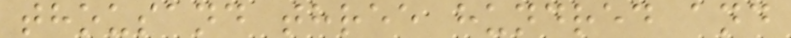thousand three hundred and
